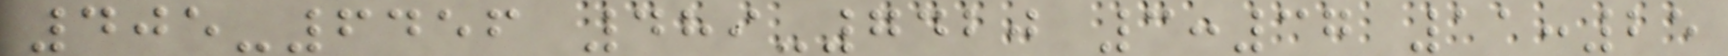405-6456 489-7420 3:37 11:25
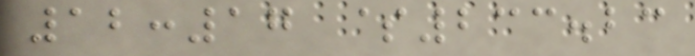12:17 $233.23
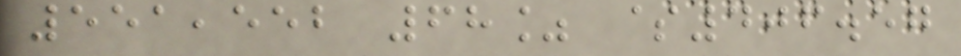551,552 68% $406.57
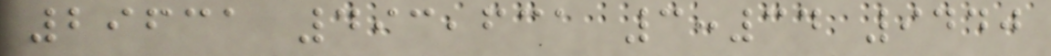29631 493,631 3:34 9440
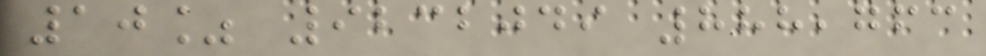10% 9232049 888,763
